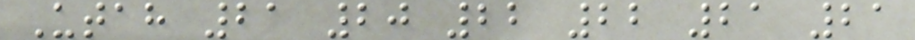Utah 21 20 22 22 21 21
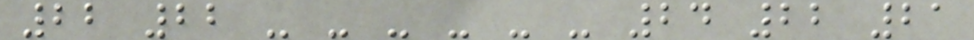22 22 - - - - - - 24 22 21
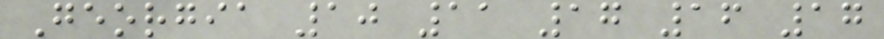Georgia 10 11 17 16 17
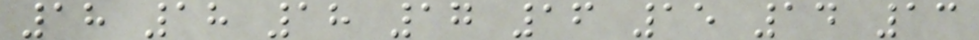18 18 18 17 16 15 14 13
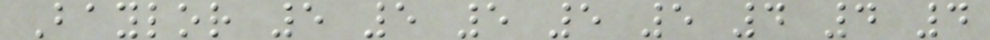Baylor 5 5 5 5 5 4 4 4
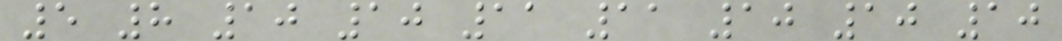5 8 10 10 11 11 10 10 10
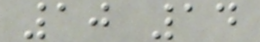10 14
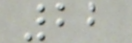22
